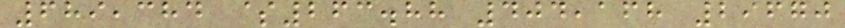689,384 $263.88 404,168 29670
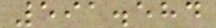591.584
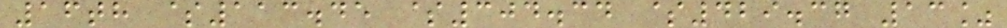16th $113.45 $304.34 $429.37 13%
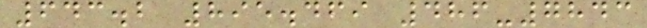643.2 895.469 486-7843
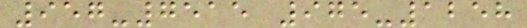957-7515 975-1258
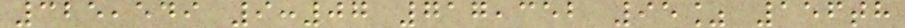325,549 9:07 717,352 95% 156th
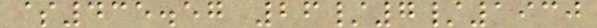$435.57 26/7/1930
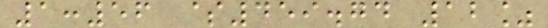1:56 $459.74 12%
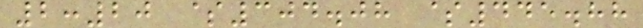2:20 $304.08 $445.88
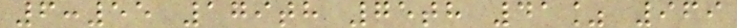6:55 179th 75th 41% 969
